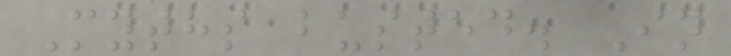Myths busted. In
